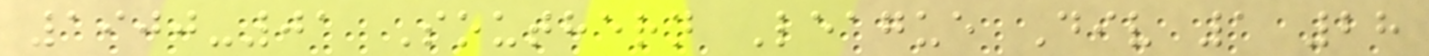1900-01 Southern League Div 1 28
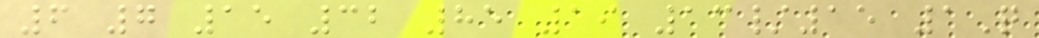6 7 15 32 85 19 13/15 1Q
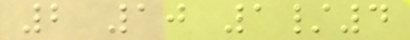2 10 1/4
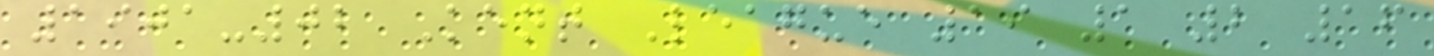1901-02 Kent League 19 1 2 16
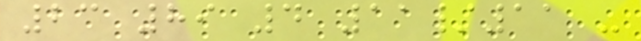23 89 4 11/11 -
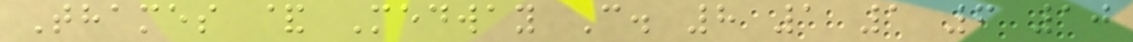Thames & Medway C. 8 1 1 6 10
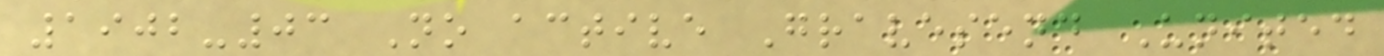1902-03 No active Gravesend United
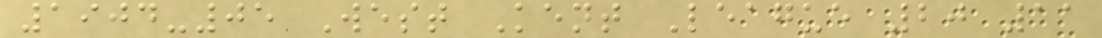1904-05 West Kent League 20 11
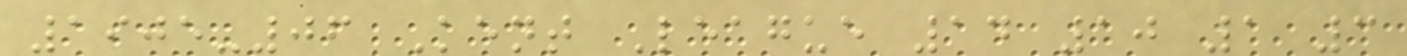1905-06 Kent League 14 10 1 3
